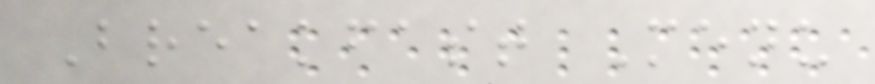Breakfast Menu
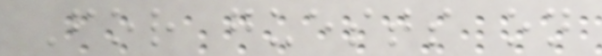For guests on
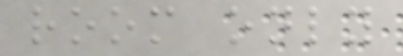room only
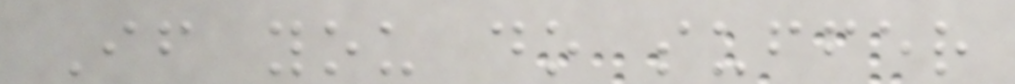If you do suffer
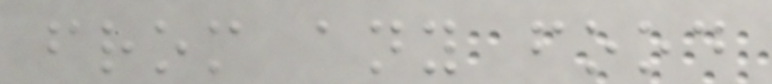from any food
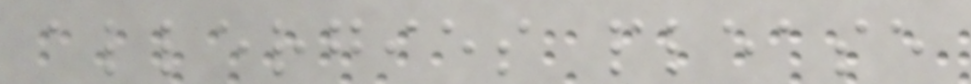allergies please
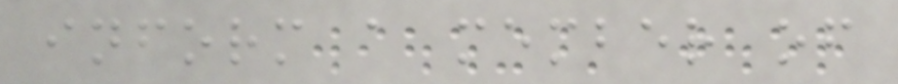inform a member of
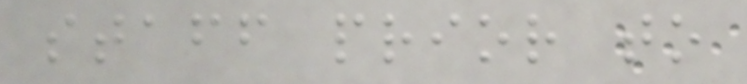staff prior to
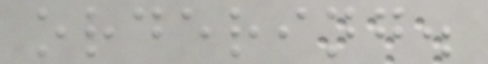ordering.
